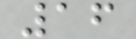16
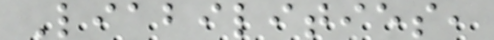Liabilities,
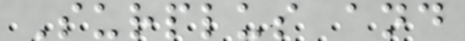Surplus and
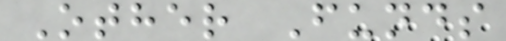Other Funds
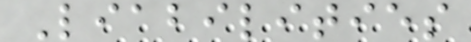Liabilities
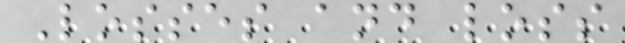Losses and loss
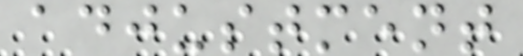adjustment
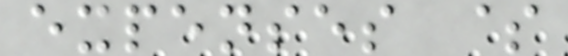expenses $
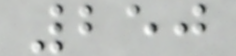250
